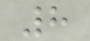8
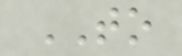TO
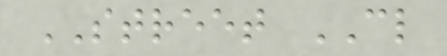STREET CL
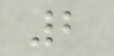2
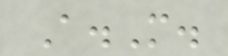A.M.
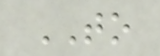TO
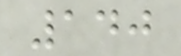140
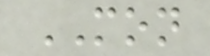MON
